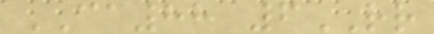CA88 6RR
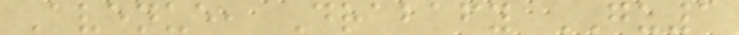Avenue, Drabafy GU1
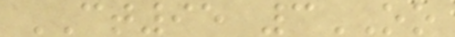CT95 3OO
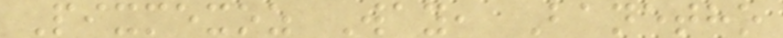Pixmexoz Way, Banetho
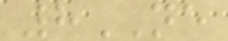8NE
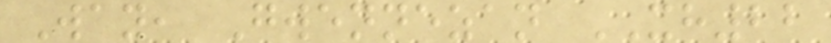Way, Gwennezan XH22
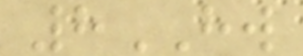8HW
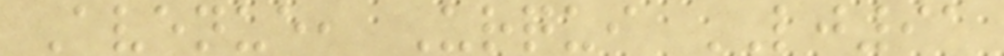Avenue, Urqui LJ91
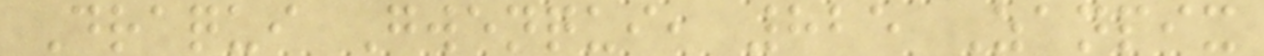Draqui Gwenqui, 825 Zanpix
